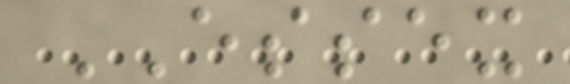ESSEX
